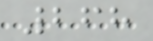268
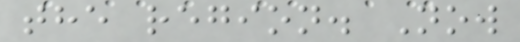the region. Now
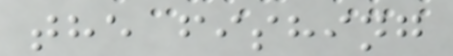the fishing
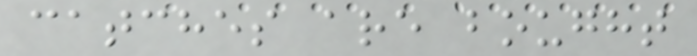catches are bought
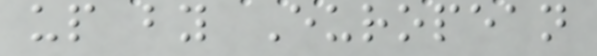up by European
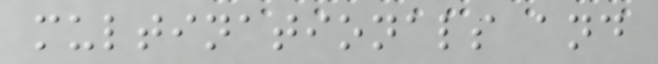multinationals and
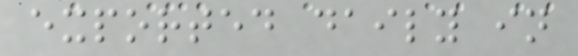exported daily in
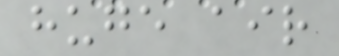huge air
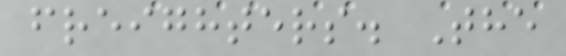freighters. The
